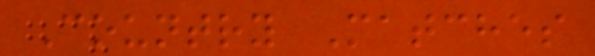Country Matches
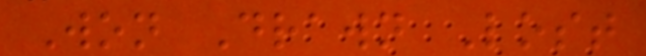Won Drawn Lost
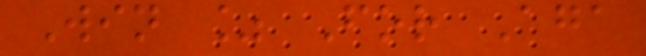Win % For Aga
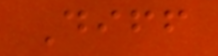Diff
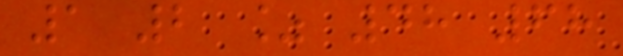1 2 % 48 68
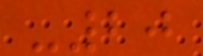-20
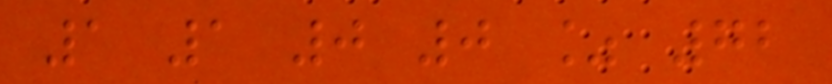1 1 0 0 % 72
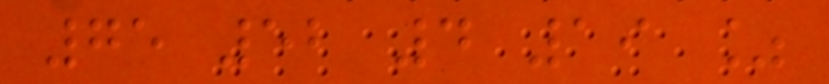75 52 4 19 %
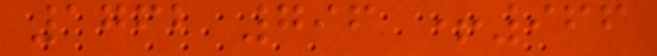1762 796 +966
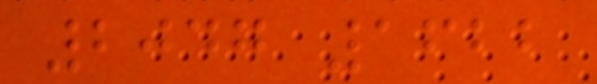2047 1622
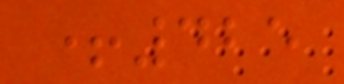+425
